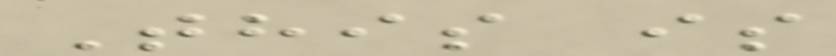This is
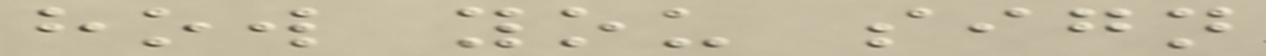how you sign
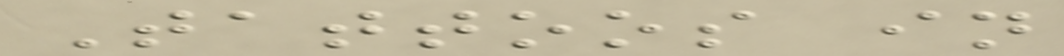Tattoos in
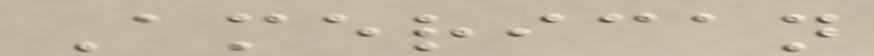American
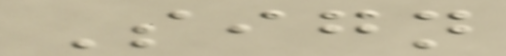Sign
